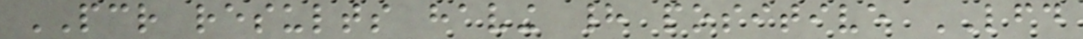PCR results having had positive LFD
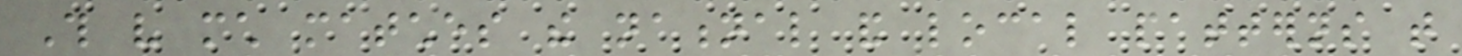This very much matches the national and local patterns that
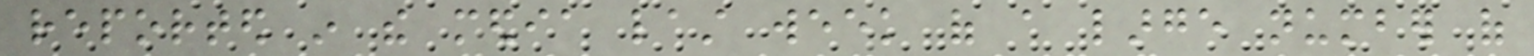reported in the media last week of a large number of
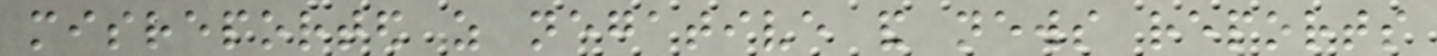misreported as negative and news reports
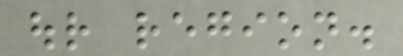our region.
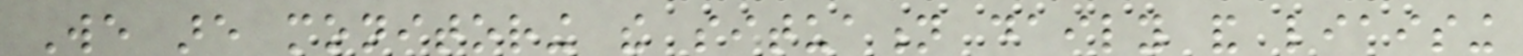We are monitoring the situation daily and liaising
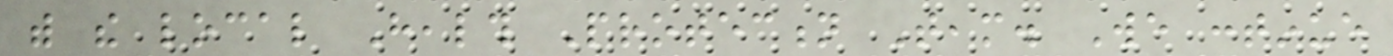with the local Health Protection Team. We continue
